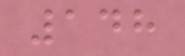148
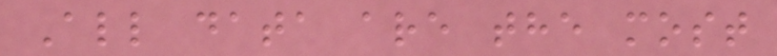All data are the most
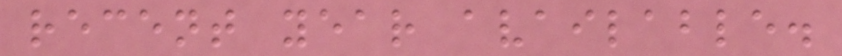recent year available.
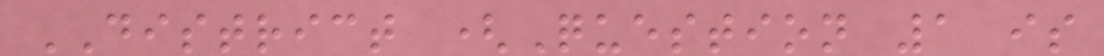DISTRICT (Question 1 is
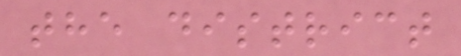the district
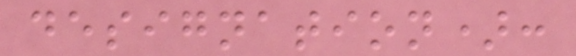designation):
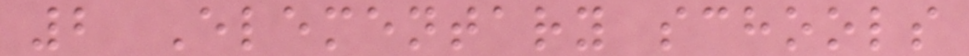2 Elementary schools
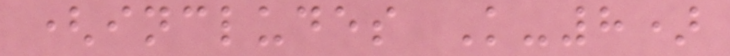(includes K-8)
